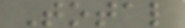Total
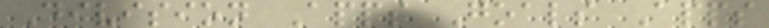Division Apps Goals Apps
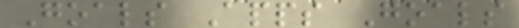Goals Apps Goals
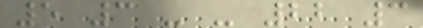5 3 - - 22 3
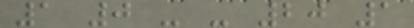1 0 - - 20 1
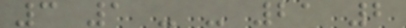3 1 - - 21 2
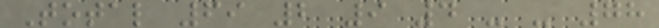Total 69 2 9 4 - - 78
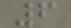6
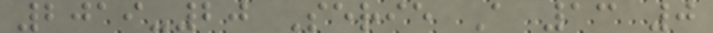2019-20 Serie A 13 0
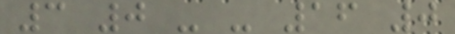3 0 - - 16 0
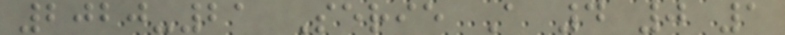2020-21 Serie A 4 0 1
